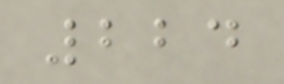224
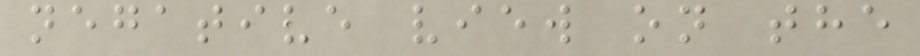negative view on the
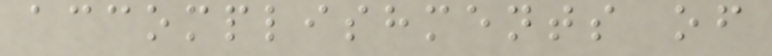accomplishments of
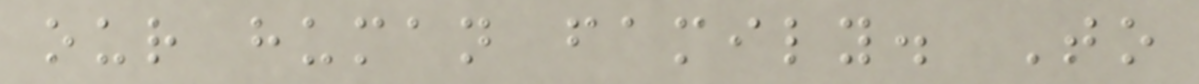our human family. To
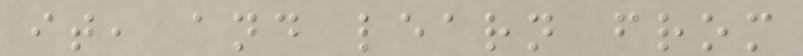it, and learn from
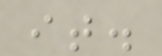it.
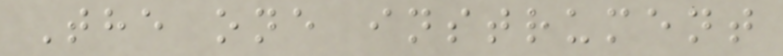The one instrument
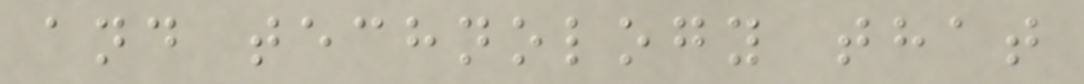and technology that
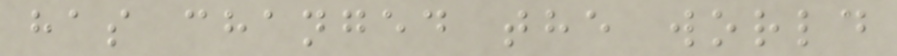has changed the world
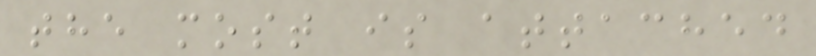the most is attached
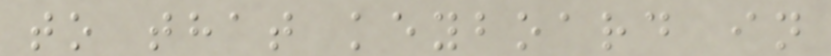to that keyboard in
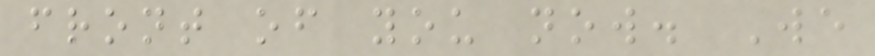front of you now. We
